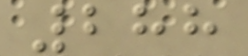288
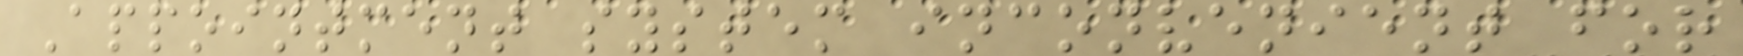Appointment system inconvenient for
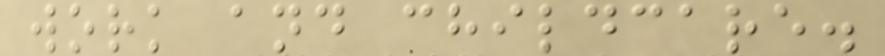work and childcare.
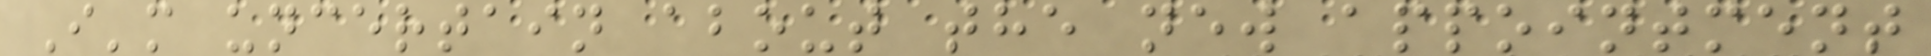I'm uncertain about the new appointment
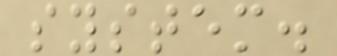system.
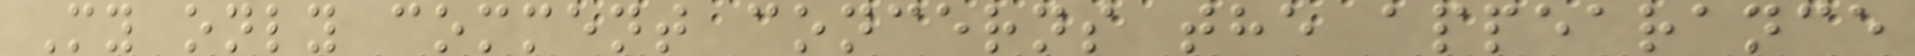My only comment concerns the appearance
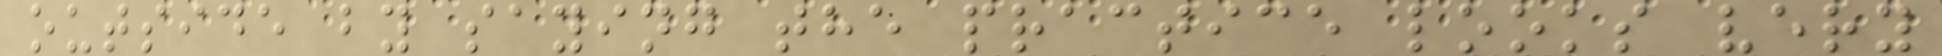outside by saying the practice looks very
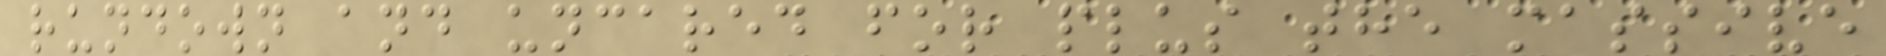rundown and uncared for plus the massive
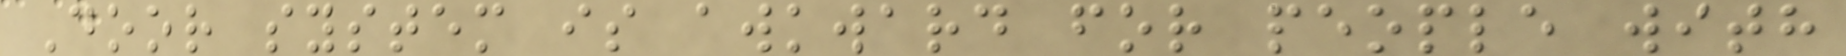Door system is awkward for people with
